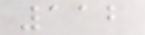112
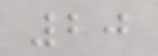20
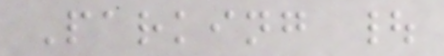Parking |
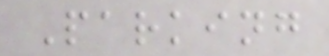Parking
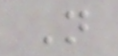N
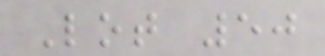Lot 50
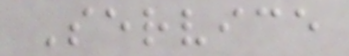Service
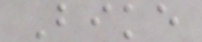Bike
